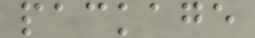package
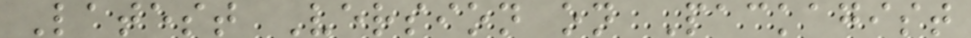Latest Version on Packagist
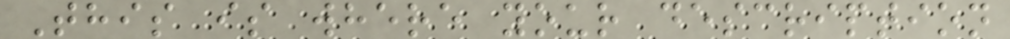This is where your description
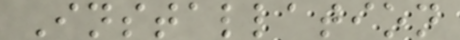Installation
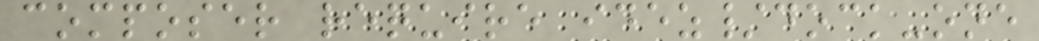composer require idez/dock-one
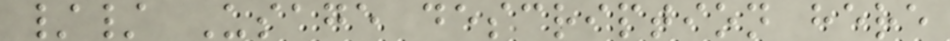// Usage description here
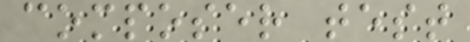composer test
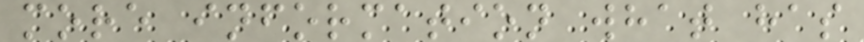more information what has
